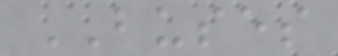BUSES
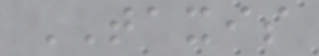TAXIS
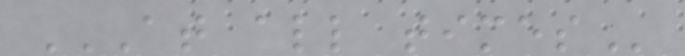AT ALL TIMES
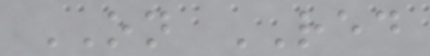ON RED
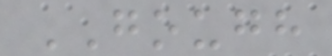GOUGH
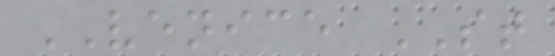VENICE ST
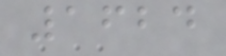1624
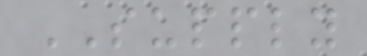SUPPLY
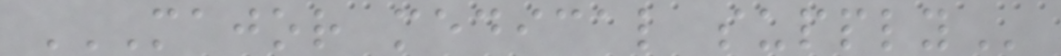MAJOR MEDICAL SUPPLY
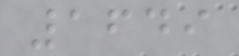1649
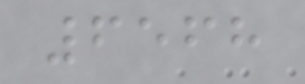6568
